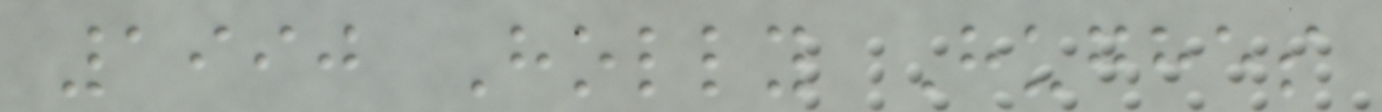1990 Holly Hughes
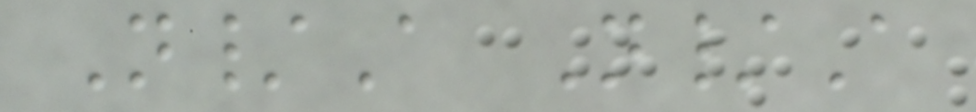N/A N/A
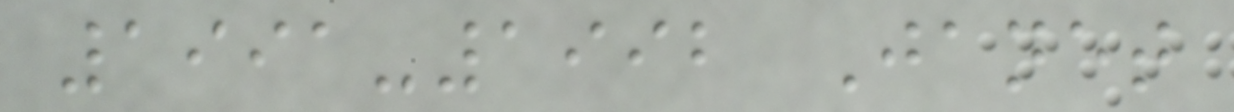1991-1992 Janet
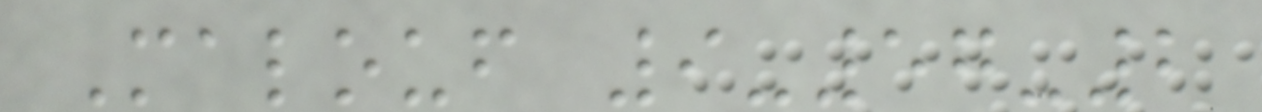Malouf 9-57-2
